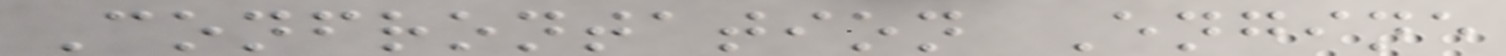Confrontation Engine
